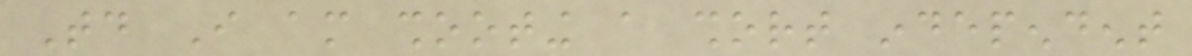Today I am shooting a short independent
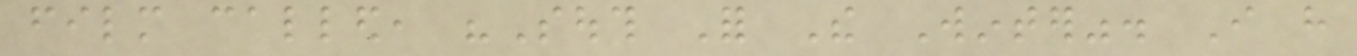film called, "South For The Winter". I have
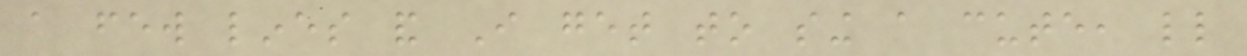a few lines and I get to sing a cute, little
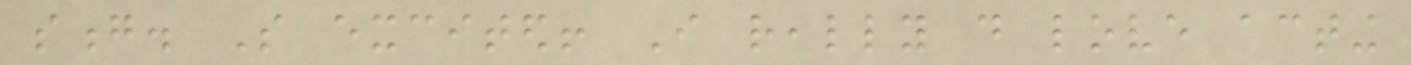song. So excited! I really do love acting
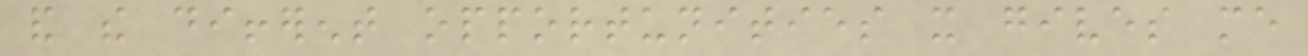and the different opportunities it gives me
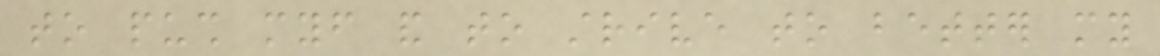to push myself and to strive to better my
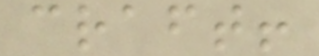craft!
